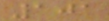101
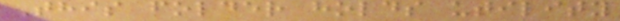This folder holds utility
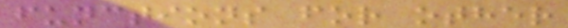functions for other
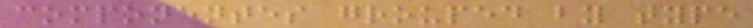componentes grouped by type
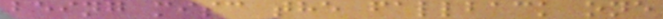being misc the fallback one
